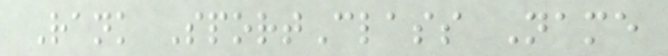Rank SportClass Name
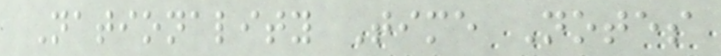Nationality Time Notes
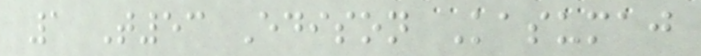1 T53 Edison Kasumaj
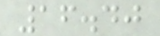16.40
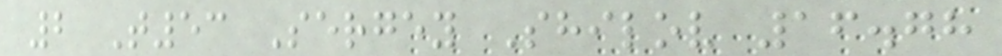2 T53 Sergey Shilov 16.78
